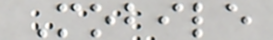Mobile
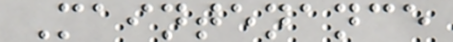Maintenance
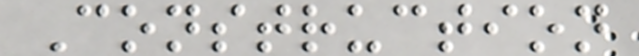Construction
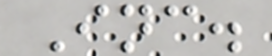Inc.
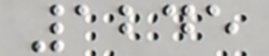1245
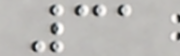31
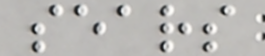sears
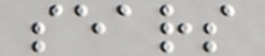sears
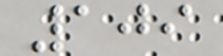109
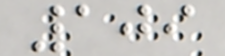109
